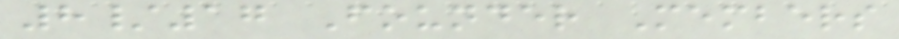8/17 Founder Members
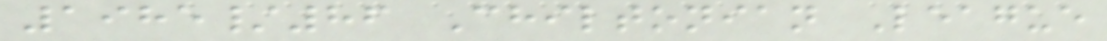1985/86 Chiltonian League
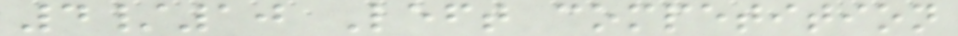4/10 Left competition
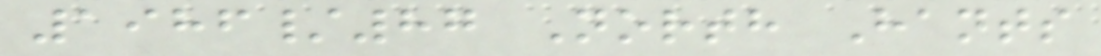1986/87 North Hants
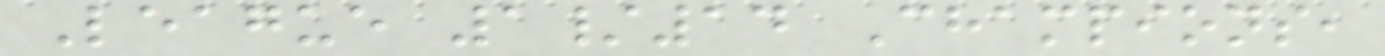League 1/14 Champions,
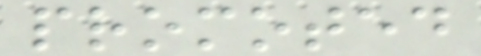promoted
